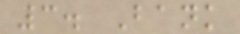3. Bank
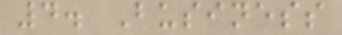4. Business
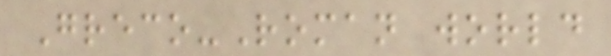Greco-Roman world
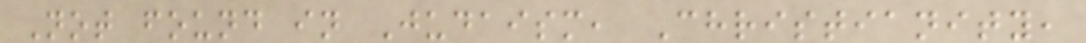Not found in Judaism, Christianity,
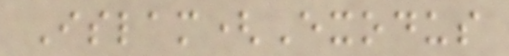Islam(Exodus
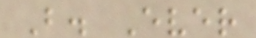B. Ever
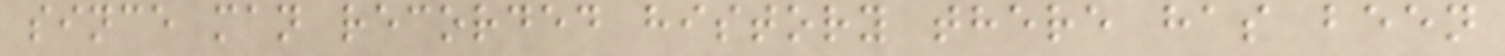since man recorded history there has been
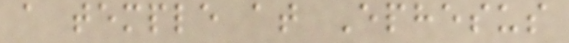a temple at Ephesus
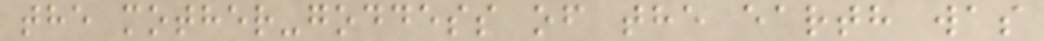the mother-goddess of the earth was
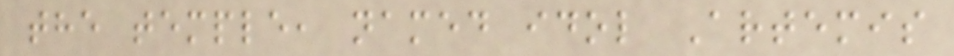the temple, named idol Artemis
